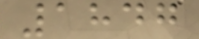1847
